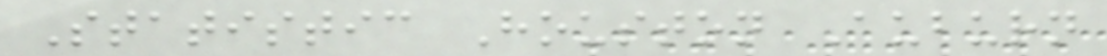Statistic Houston Auburn
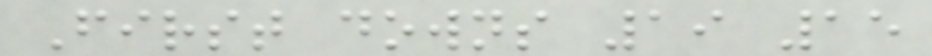First downs 19 15
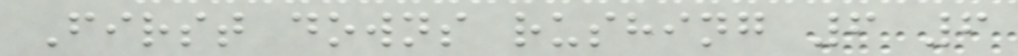First downs rushing 6 6
